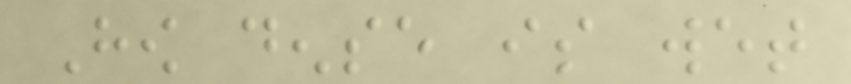How dense is wet
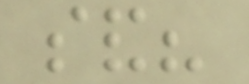sand?
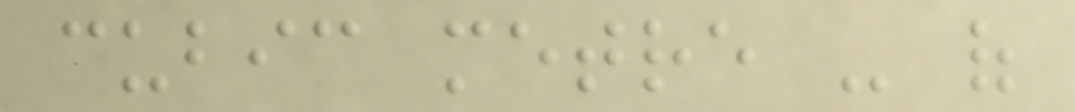cubic metre - of
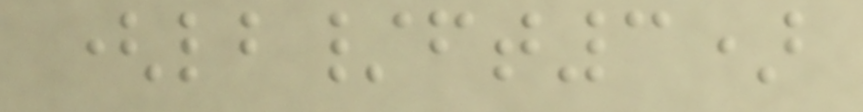(lb/ft3)
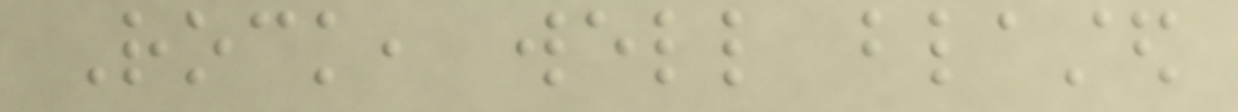Rock, well blasted
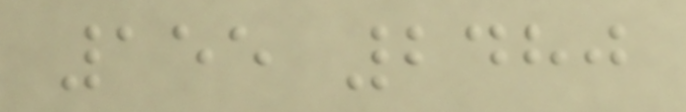155 2480
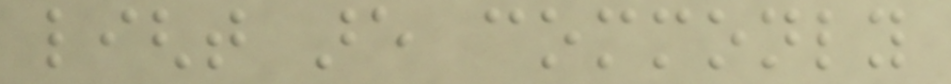light are commonly
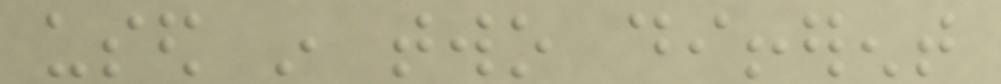used in two different
